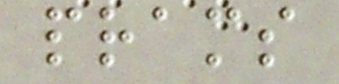prams
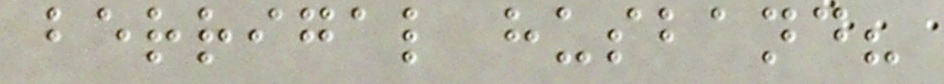berrigal husband?
